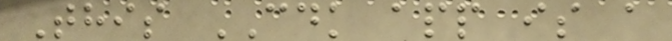This CDK app is a
